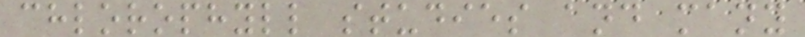chlorophyll studies and many
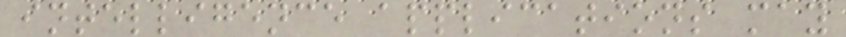intelligence applications may
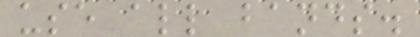use all bands.
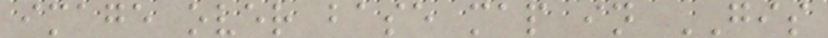image over base map in GIS
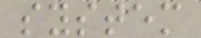system
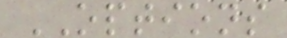OPTIONS
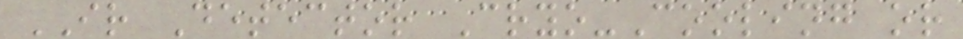IR Detector Cryo-Cooling or
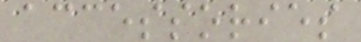accessories
